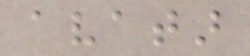avatar
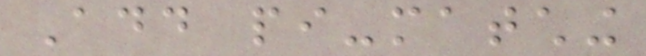Add pi-matching
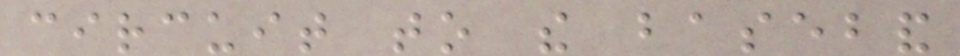circuit to the baseband
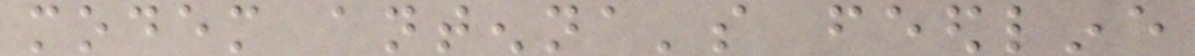modem antenna's feedline
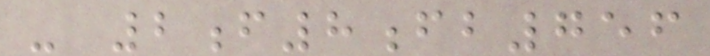- 2f8fb756
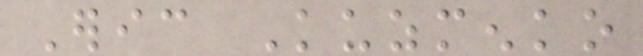Eric Kuzmenko
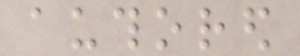authored
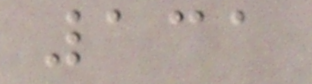131
